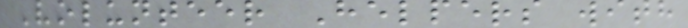Volunteer Helpers with
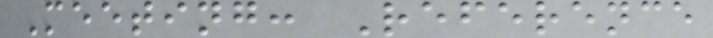Meeting: Reference
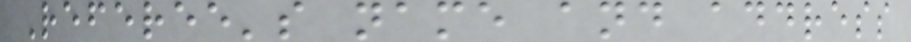Referee's name and address
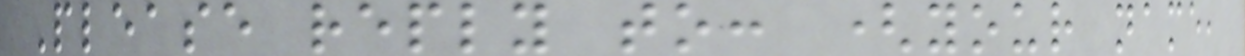Please reply to: (your name,
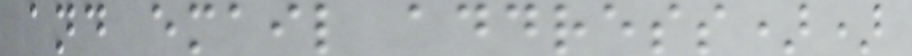and email address))
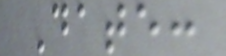Date:
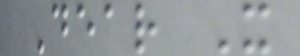Dear X
